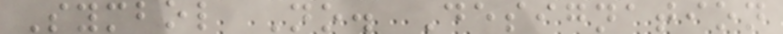Symbol No. Designation
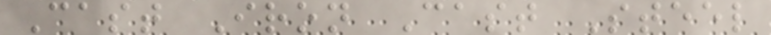Cast Iron Cast Steel
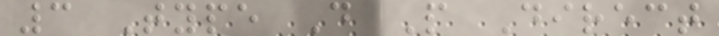3 Type D P Direct
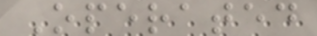Operated
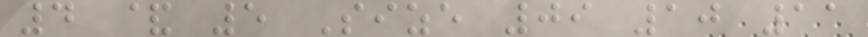4 & 5 Size 09 10 11
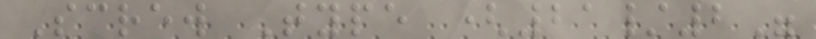Screw Type (21/2"
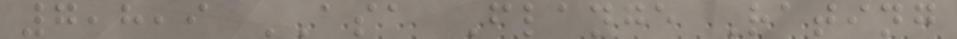7,8,9 ASA Flange Rating
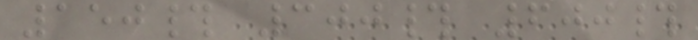150# 300# 600#
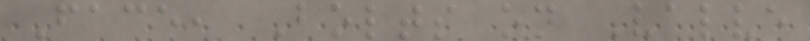Face, Bolts on Valve
